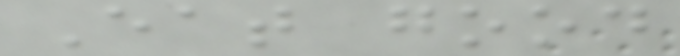Eat good
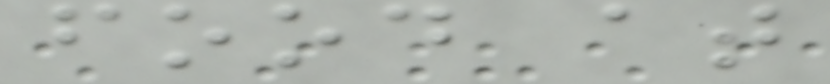food at
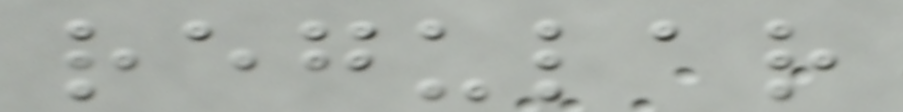regular
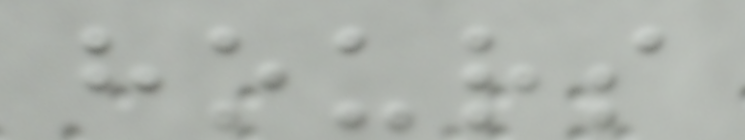hours
